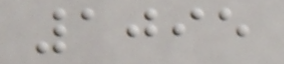1095
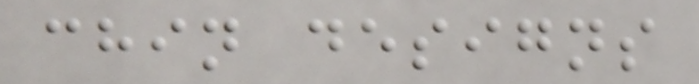chin designs
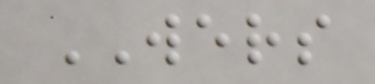WERS
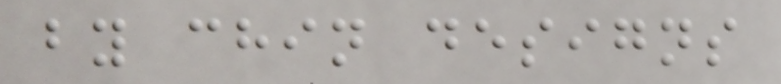by chin designs
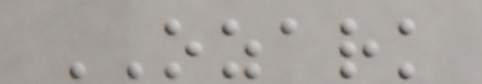OZARK
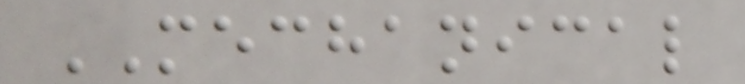MECHANICAL
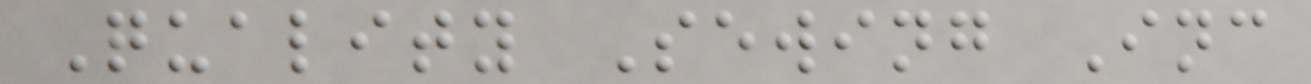Quality Sewing Inc
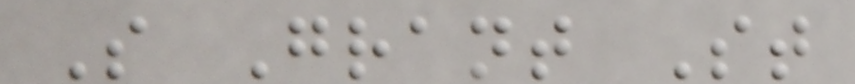S Grant St
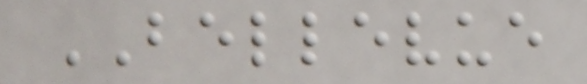BELLEVUE
